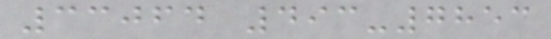33064 493-7853
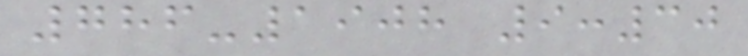786-1908 9:30
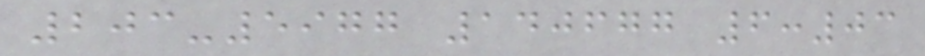203-5977 140677 6:03
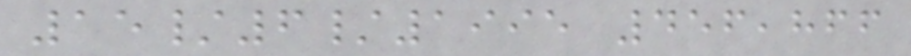15/6/1995 456,866
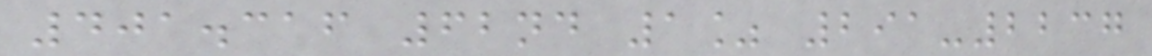401.316 62nd 1% 291-2237
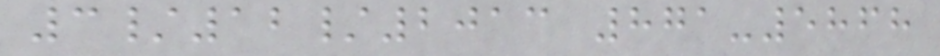3/12/2013 871-5868
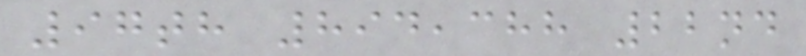97th 894,388 22nd
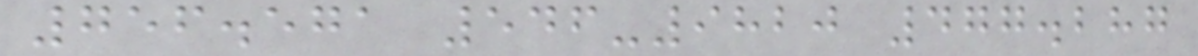756.571 546-9820 477.287
